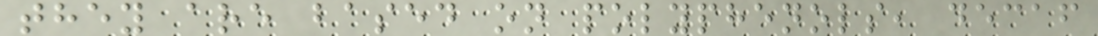they are based on polyphenols, decaf
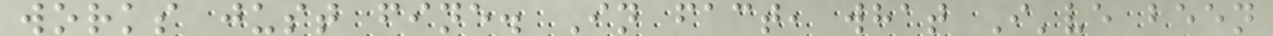works just fine. In fact, what I've been
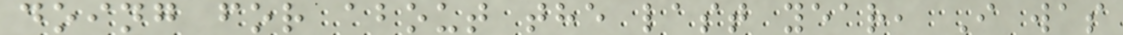doing for about the last year, I was
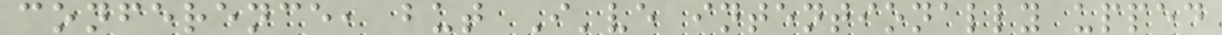conference, but I've intentionally upped
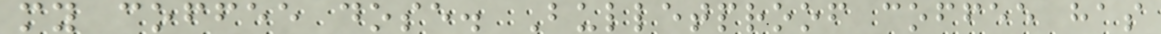my coffee dose. Bulletproof coffee has
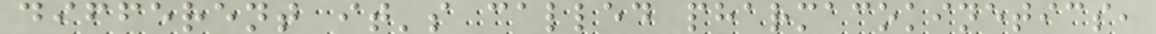different it's called pharmacokinetics,
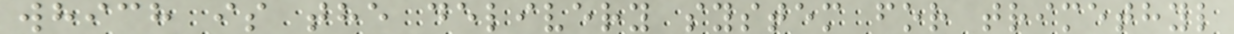which is the delivery system for trimethyl
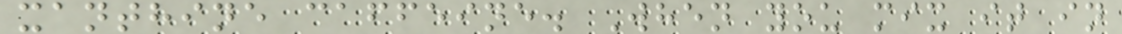xanthine caffeine. When you mix it in
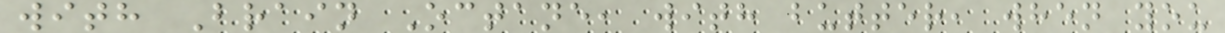with Brain Octane, with butter, when you
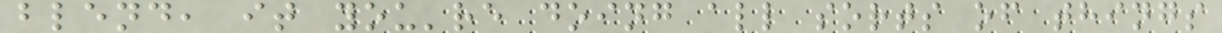blend, it you're doing all sorts of things
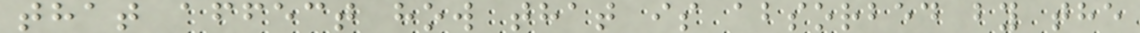that affect how that is absorbed by the
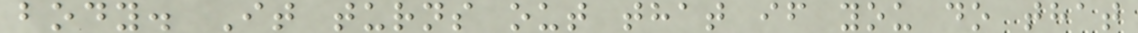body. It turns out that if you do that
